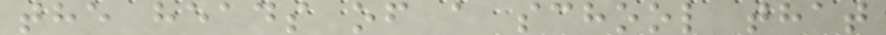the heads of a school that
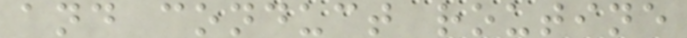and conduct routine
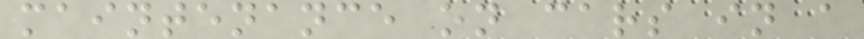maintenance on cars in a
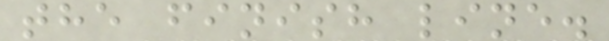the finish line.
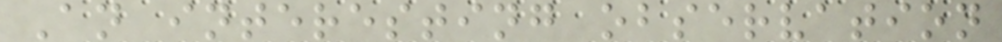An interesting observation
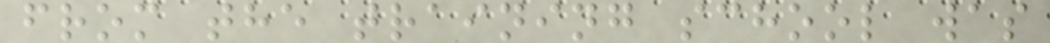from the training school was
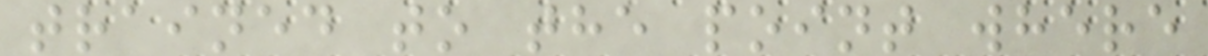trained to the point where
